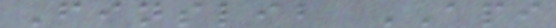Finslib API
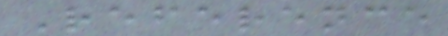Reference
